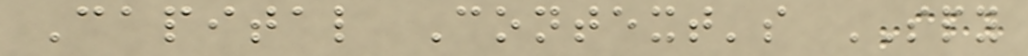Capital Context's SPY
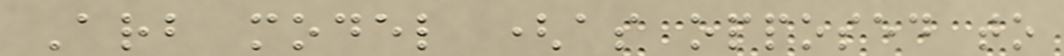Arb model (as opposed to
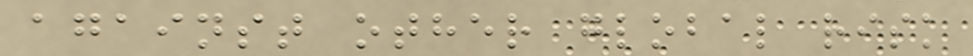against other global risk
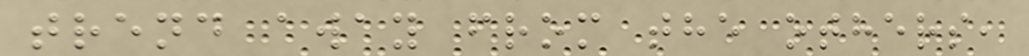trend away from the others,
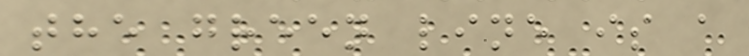the green line is a
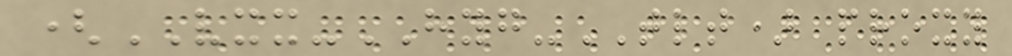(VXX-HYG-TLT) proxy
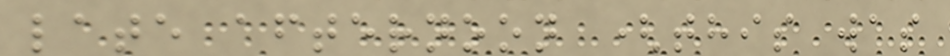late afternoon (this was
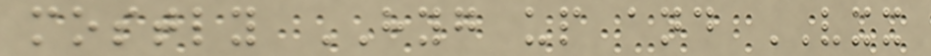mostly HYG up and VXX
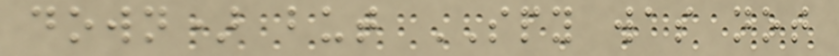down) but SPY was not
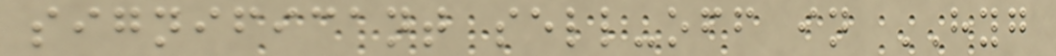significant sell-off in HYG
